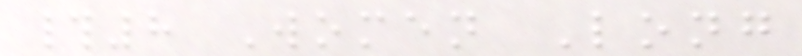#8 Women Long
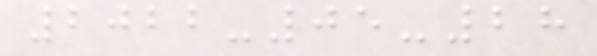2022-05-28
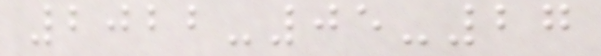2022-05-27
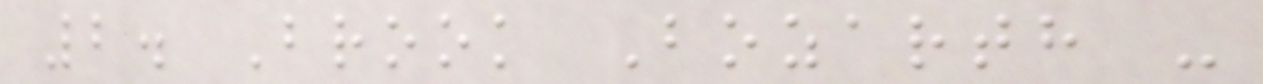2. Brook Bozarth -
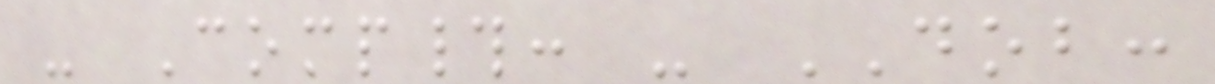- Comp#: - DOB:
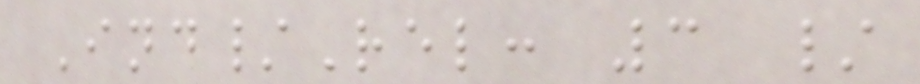Ind/Rel: 3 /
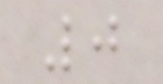0
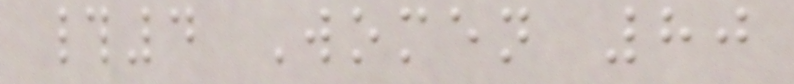#4 Women 80
